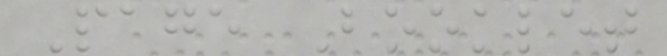Page Booklet
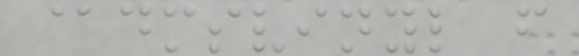@dmsvinyl f
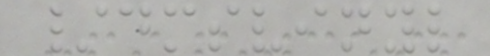/dmsvinyl
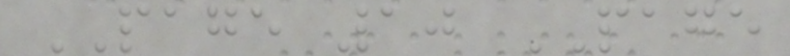PAGE 10 PAGE
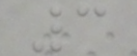3
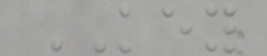KEY
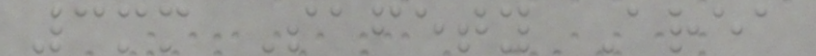3mm Safety Area
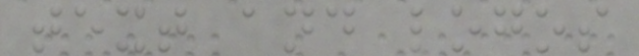text and logos
